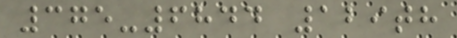375-6844 129th
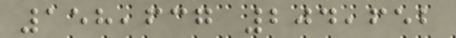158,637 204,652
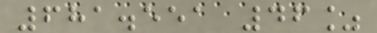681.551 46%
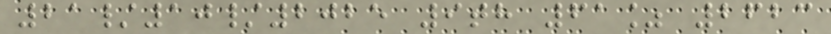21/10/2025 9th 61% 2623
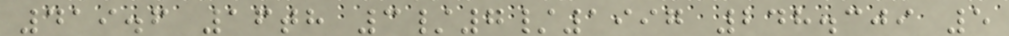419.6 16th 3/7/1997 248.309 5
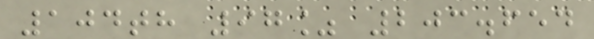104th 97% 203.654
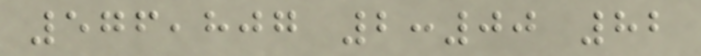576,807 2:00 82
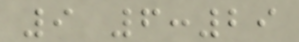9 6:29
